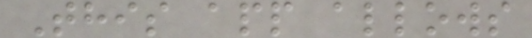This app allows
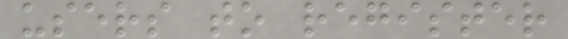users to register
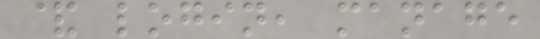& login, manage
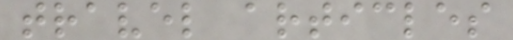travel articles
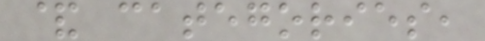& categories,
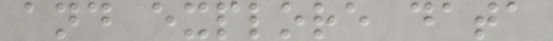and explore data
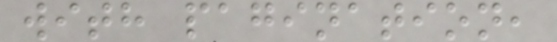with pagination,
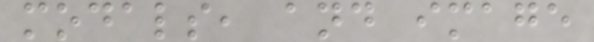modals, and image
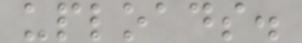uploads.
